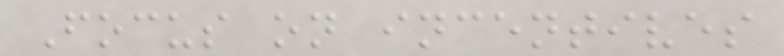Focus on incentives
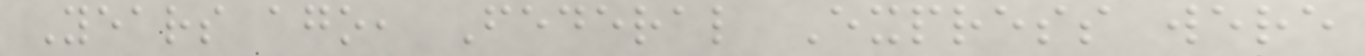Years ago, Federal Express were
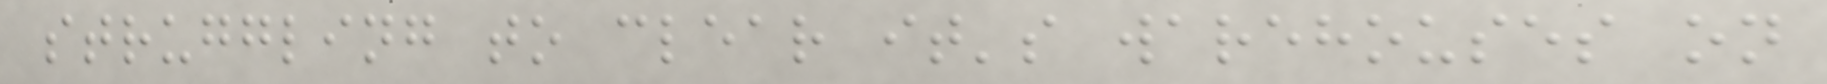struggling to clear it's warehouses on
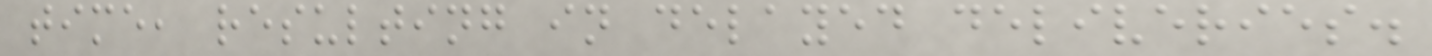time, resulting in delayed deliveries.
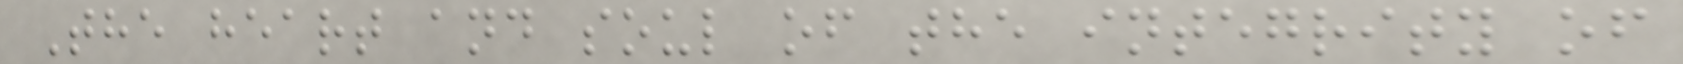The heart and soul of the integrity of
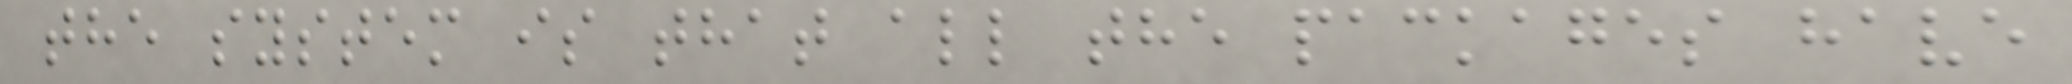the system is that all the packages have
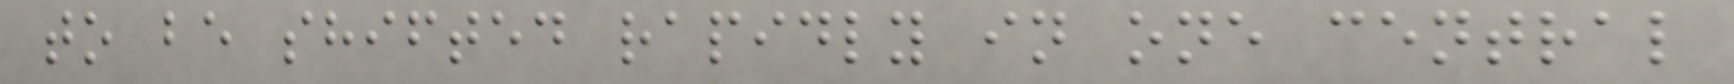to be shifted rapidly in one central
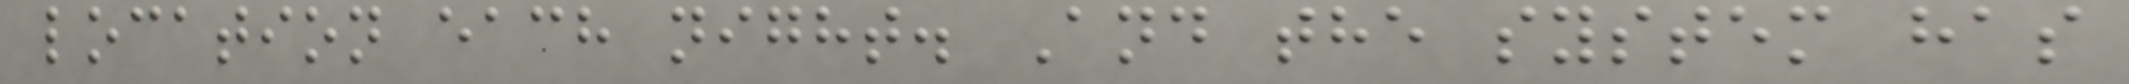location each night. And the system has
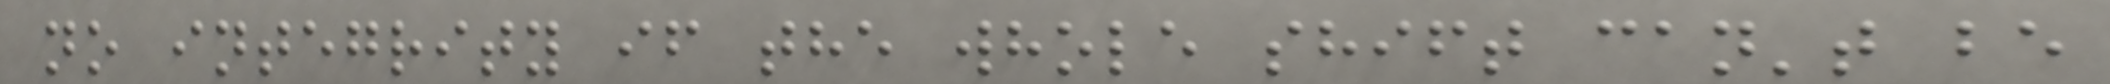no integrity if the whole shift can't be
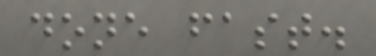done fast.
